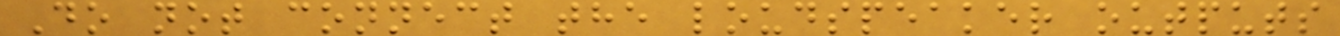Do not connect the loudspeaker outputs
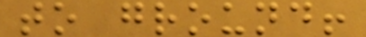to ground!
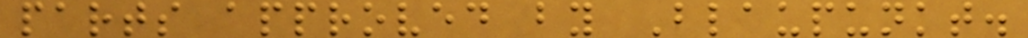parts approved by Blaupunkt.
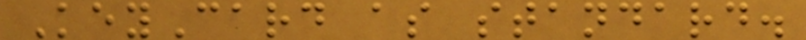KeyCard as standard.
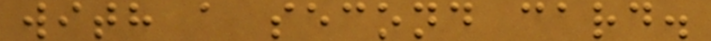with a second card.
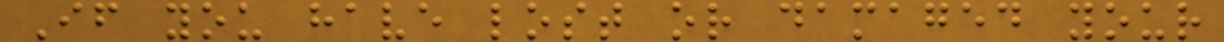If you have lost or damaged your
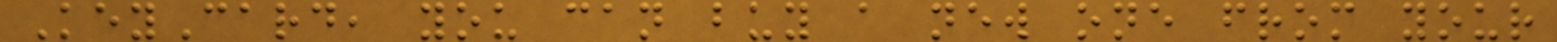KeyCard, you can buy a new one from your
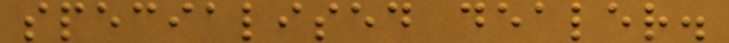specialised dealer.
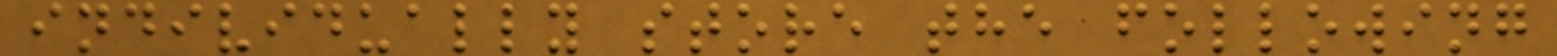individually store the following
